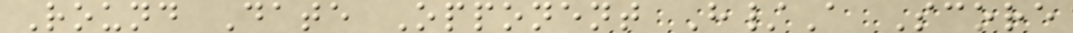Round Date Opponent H/A Score
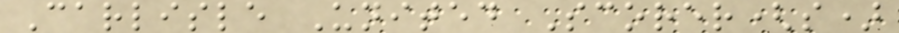Carlisle United Scorer(s)
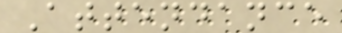Attendance
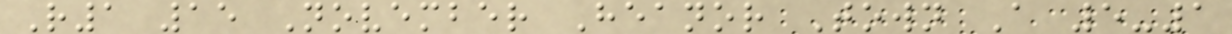R1 15 November Heanor Town A 5-1
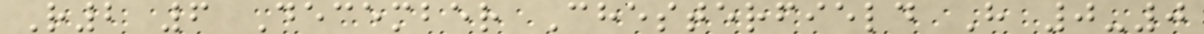R2 6 December Chesterfield H 0-0
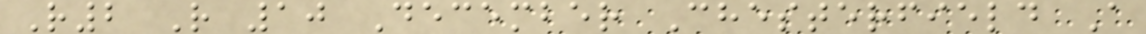R2 R 10 December Chesterfield A
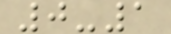0-1
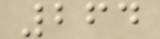264
